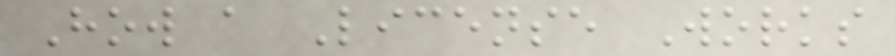How a License Works
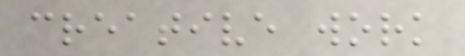creative work
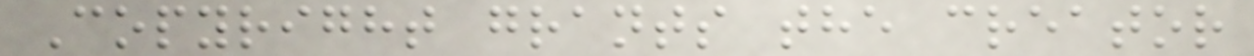Copyright grants the creator
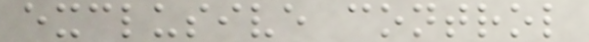exclusive control
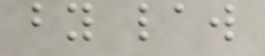by law
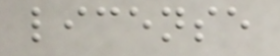license
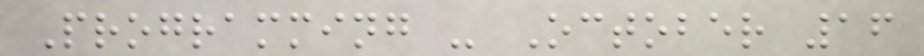Programming - October 16
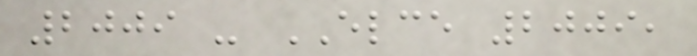2009 - ELCE 2009,
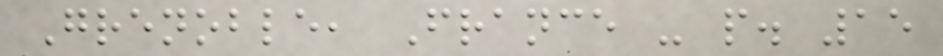Grenoble, France - p. 15
